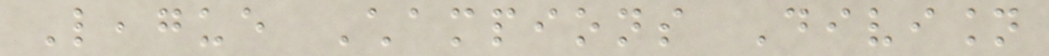League Champions Division
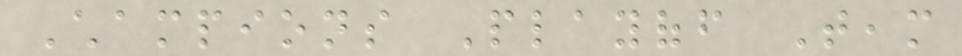Champions Playoff Team
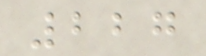227
